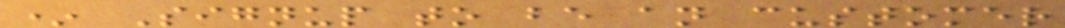* Signup to be an customer
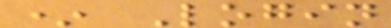* Login
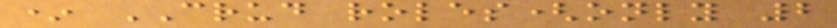* CRUD roles(only 2
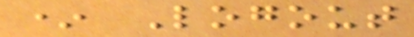* Logout
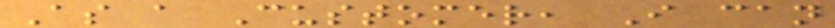As a Customer, I can
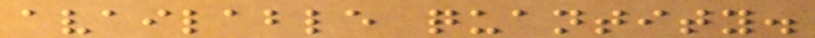available quantity.
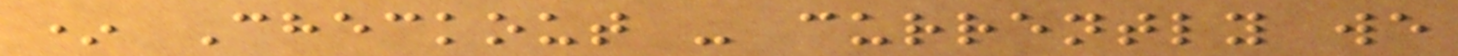* Checkout - currently we
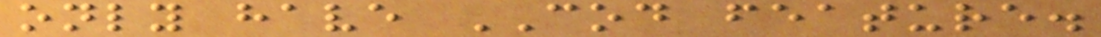only have COD feature.
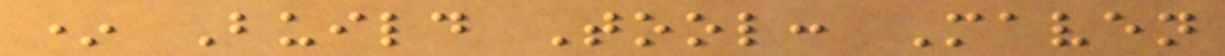* Build Tool: Maven
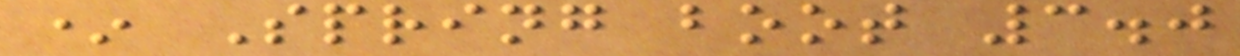* Spring boot 3.0
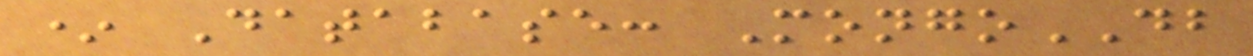* Database: MongoDB
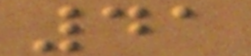41
